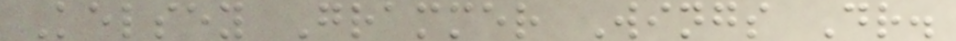Kelsey Grammer Wings Dr.
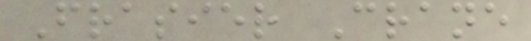Frasier Crane
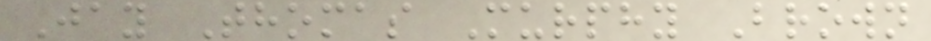Jay Thomas Murphy Brown
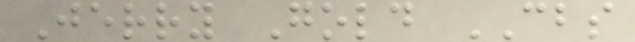Jerry Gold CBS
